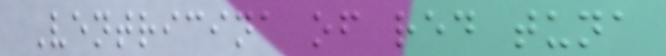Ventricina of red tuna
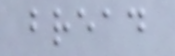bread
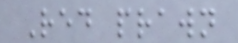Red prawn
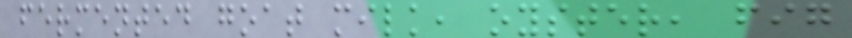fermented goat milk, oyster, fig
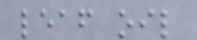leaf oil
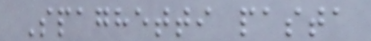Spaghetti pasta
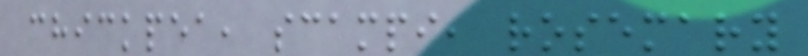chickpea, scampi, rosemary
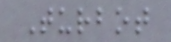Turbot
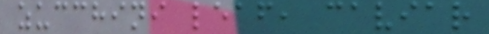zucchini leaf, caviar
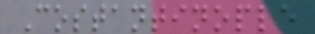Costantinople
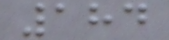184
